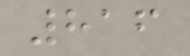816
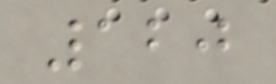120
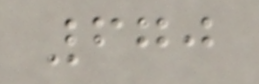670
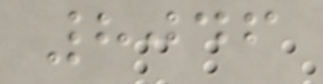8046
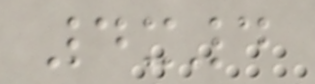4x4
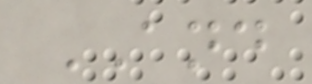AND
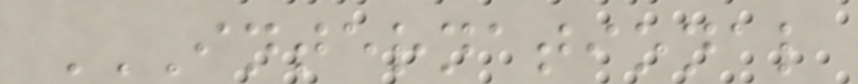INTERNATIONAL
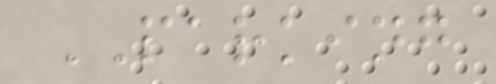PARKING
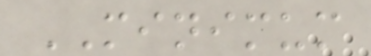MINIMUM
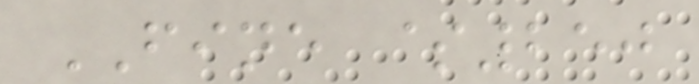FINE $250
